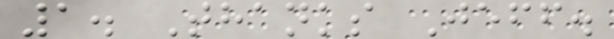1. Thanks Jeff.
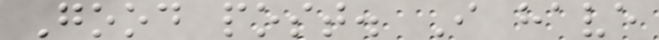Good post. I have
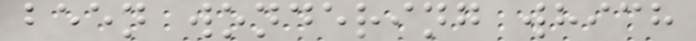been wondering which
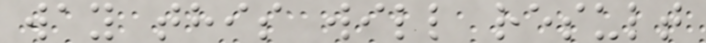way this will result
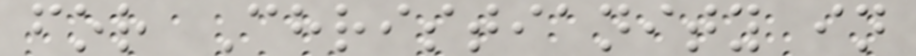for Christianity in
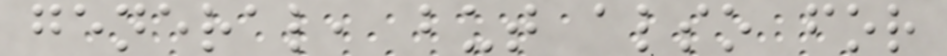general, but also for
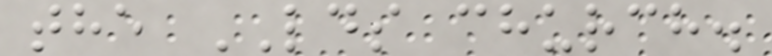the LDS church.
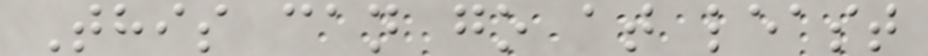This can go at least
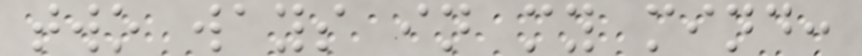two ways in my mind:
